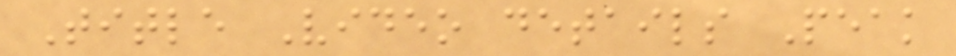Title Video details Peak
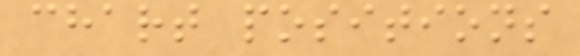chart positions
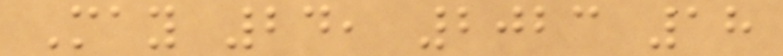May 24, 2023 18
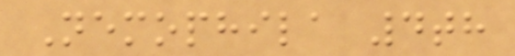Nemophila 4th
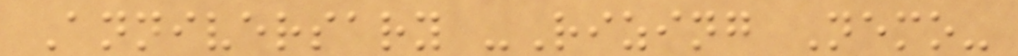Anniversary -Rizing Nemo-
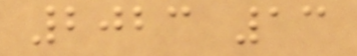2023 13
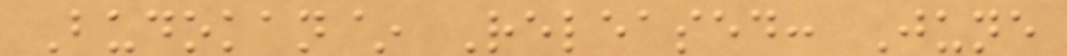Budokan~ Released: June
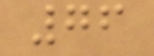76
